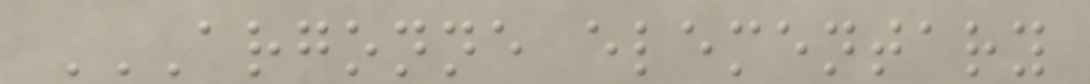ARGONNE ELEMENTARY
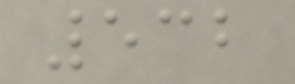532
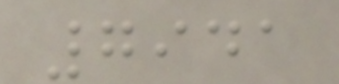7941
